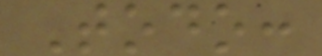Todo:
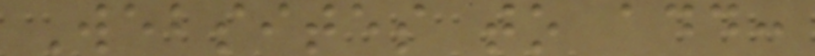Websites to add:
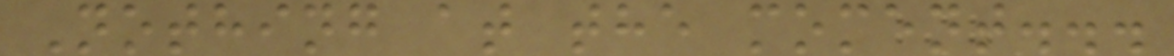Nothing at the moment...
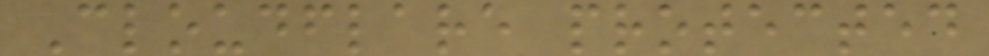Cloudflare protected
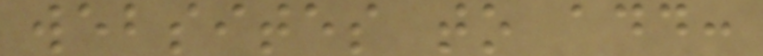websites to add:
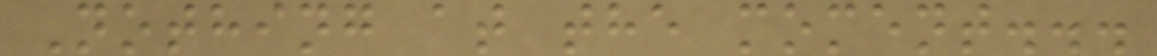Nothing at the moment...
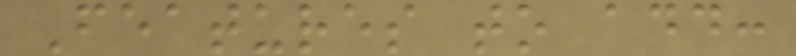Features to add:
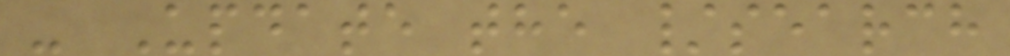- Update the /search
